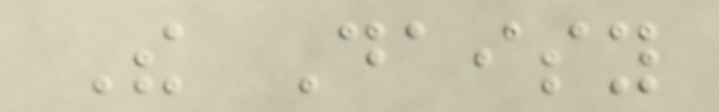The Daisy
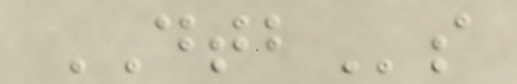DTBs
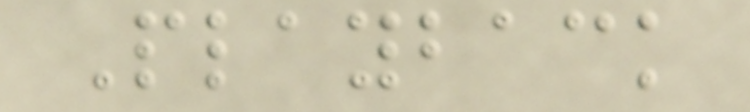Playback
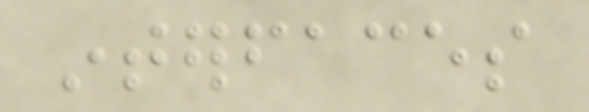interfaces
